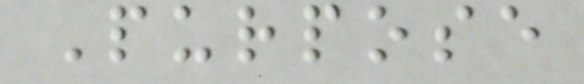Purpose
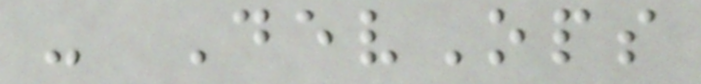- DevOps
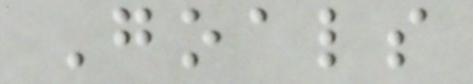Goals
